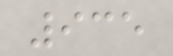935
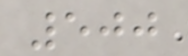500
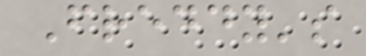Freddy's
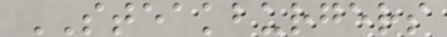STEAKBURGERS
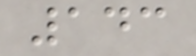143
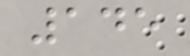145
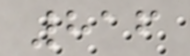816
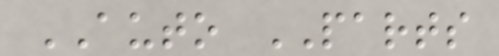AUTO PARTS
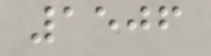1506
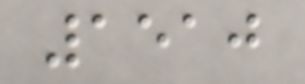1510
